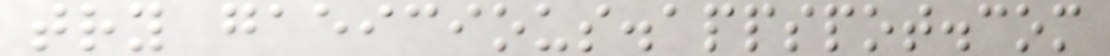try gaeicious.appspot.com
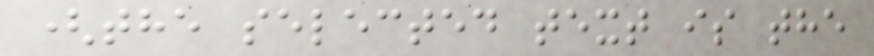(the selected text is the
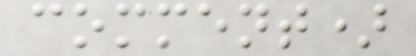comment)
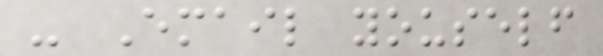- Email youself
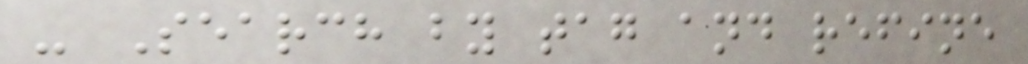- Search by tag and refine
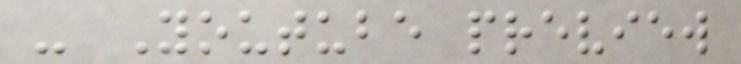- Youtube preview
